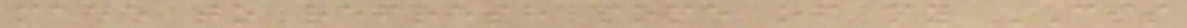made to refresh some of my CSS
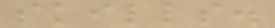skills.
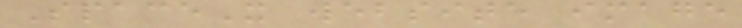SpaceX website image
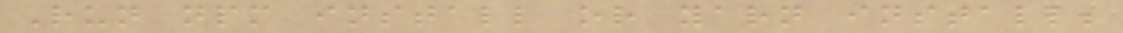Run npm install or yarn install;
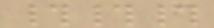###
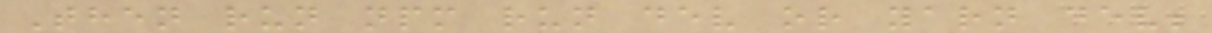Then run npm run dev or yarn dev;
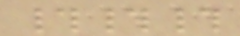###
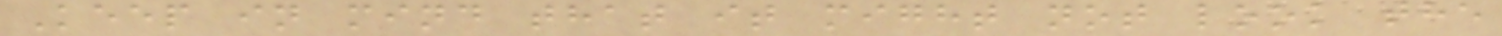Keep in mind that it might not look the
